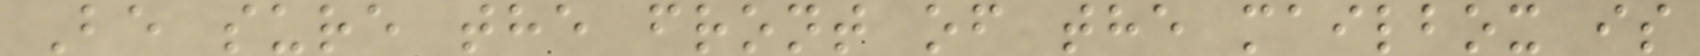Be sure the front of the mailbox is
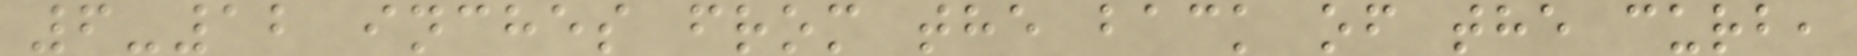6-12 inches from the back of the curb,
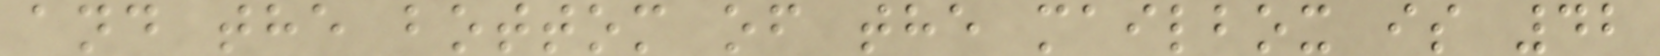and the bottom of the mailbox is 42
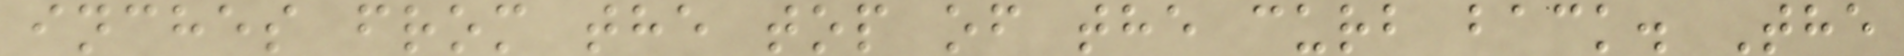inches from the top of the curb back. The
